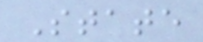State
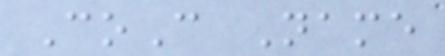CoC Name
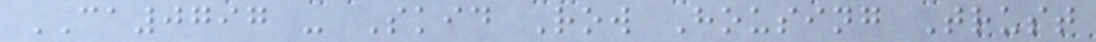CA0797 - Skid Row Housing Trust
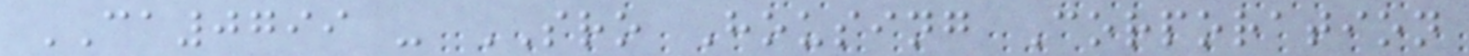CA0799 - SRO Housing Corporation
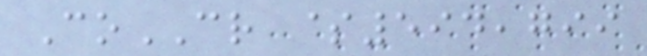CoCR $594,799
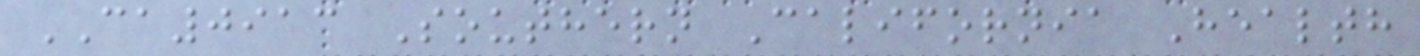CA0913 Southern California Health
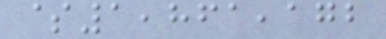$1,861,172
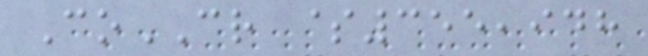CoCR $355,948
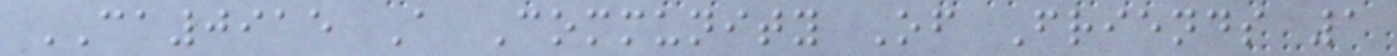CA0915 A Community Of Friends 1
